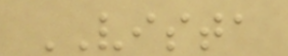VISTA
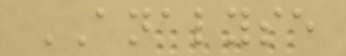ANALYSE
